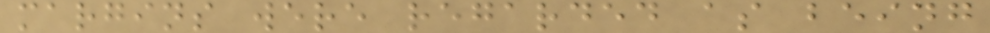margins were regarded as being
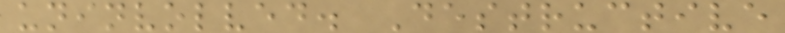uninvolved. Destructive
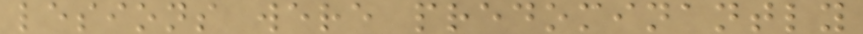lesions were predominantly
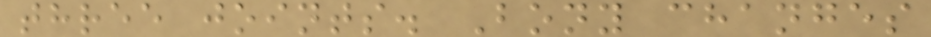three joints. Bony changes
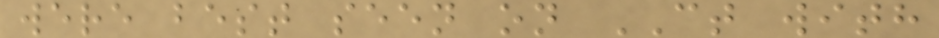were best seen on CT with
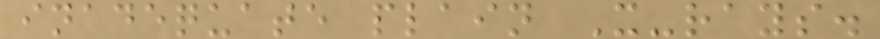inadequate plain X-rays.
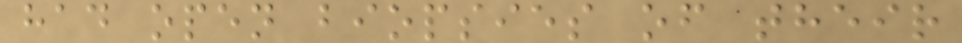had open biopsies of their
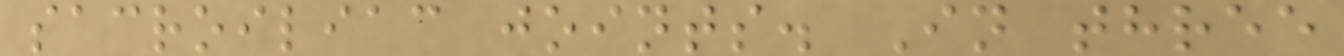sacroiliac joints. In three
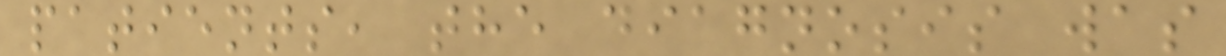patients, the diagnosis was
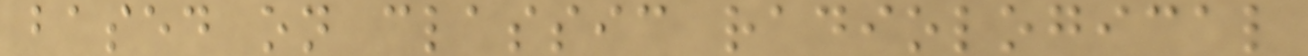based on classic radiological
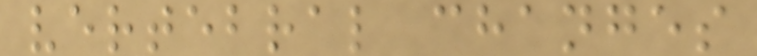vertebral changes
